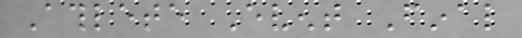Athlete Event Final
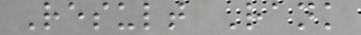Result Rank
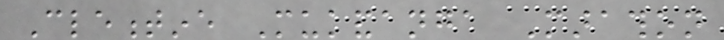Clementine Mukandanga Marathon
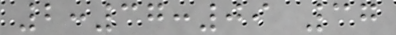2:37:09 37
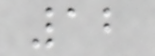12
